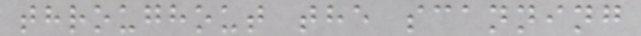throughout the scanning
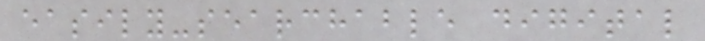easily-searchable digital
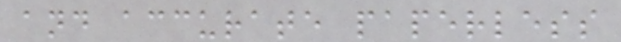and accurate paperless
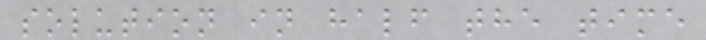solution in half the time
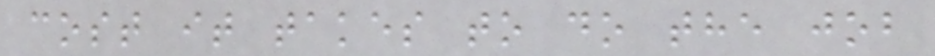cost it takes to do the job
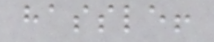hassle!
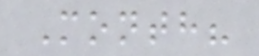Month?
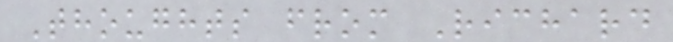Thoughts from Richard
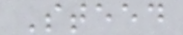Steed
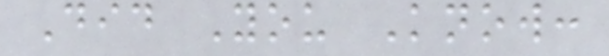Did You Know:
